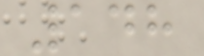148
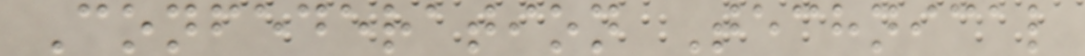Confederation Technical
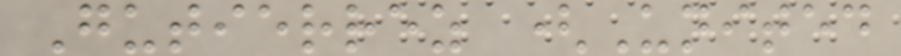Gutierrez (United
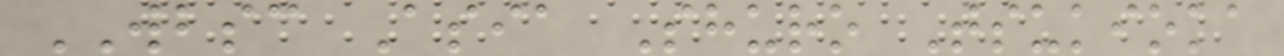WBSC Asia Shuro Tsukioka
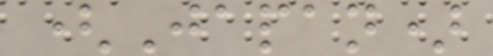(Japan)
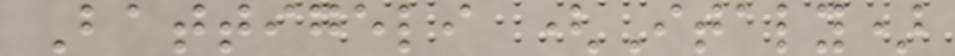Battigeli (Italy)
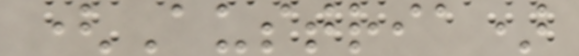(Austria)
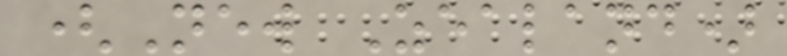(New Zealand)
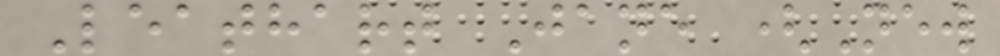Leathart Jane (New
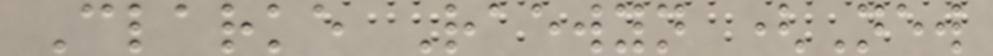Clarke Raewyn (New
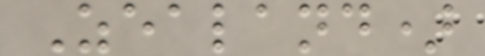Zealand)
